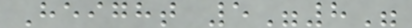Height 5"8"
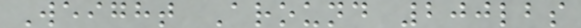Weight Around 200lbs
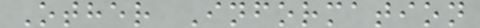Other Information
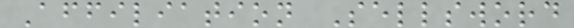Affiliation Sellsword
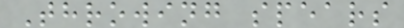Throwing spears
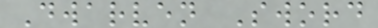Dwarven Sword
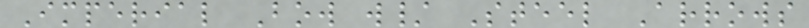Imperial Bow w/ Steel Arrows
